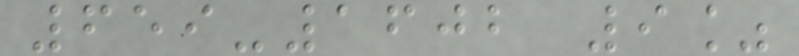659-1602 9%
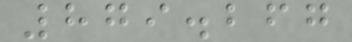879.267
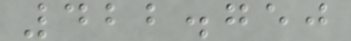422.750
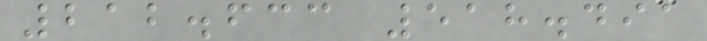212.633 518.491
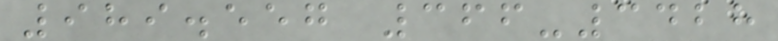989.557 366-3428
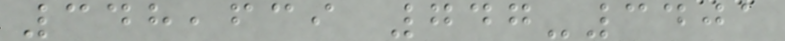348,639 747-3401
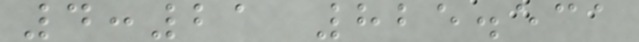4:21 825.531
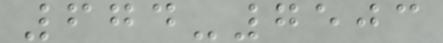674-7503
